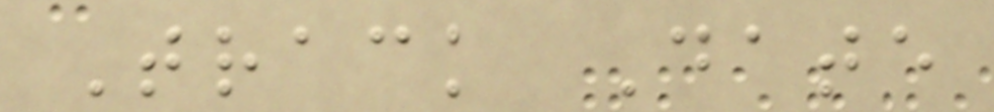Track Date
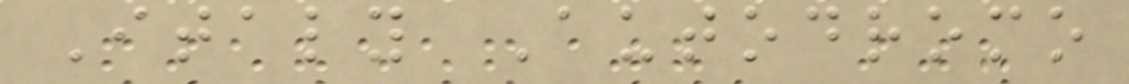Italy Autodromo
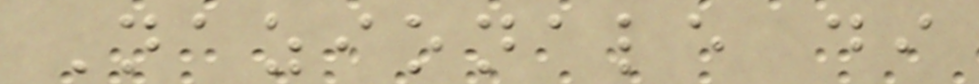Nazionale di
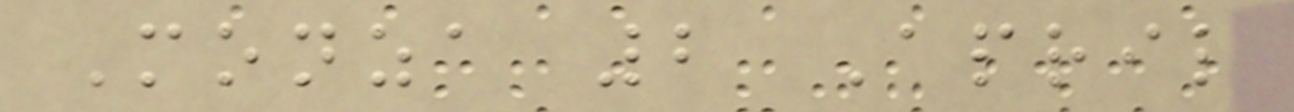Monza 2 April
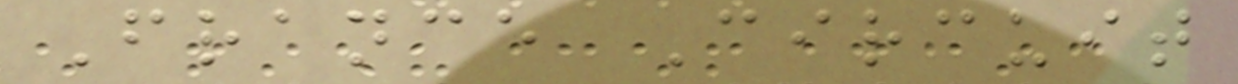France Circuit
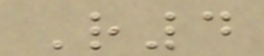R4
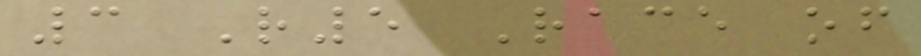3 R5 Race of
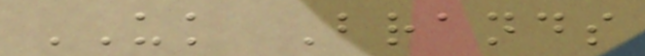UK Brands
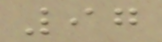97
